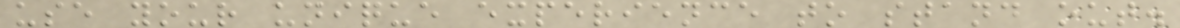use your unique experience to stand out.
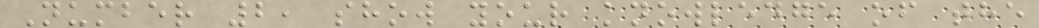Number 2, show your knowledge of the
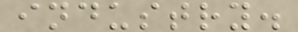industry.
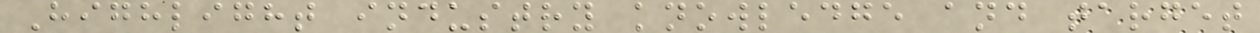Highlight industry knowledge and target
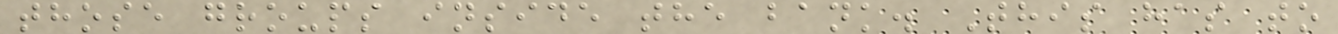those groups inside the bank. This has to
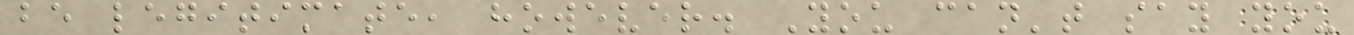be legitimate, however. You can't say you
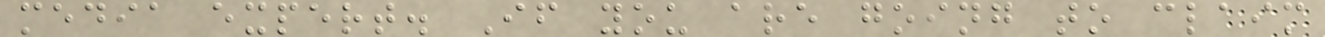media expert. If you are going to claim
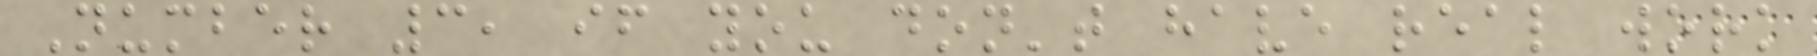Number 3, if you don't have real work
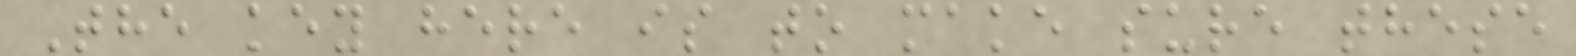The key here is to make sure these
